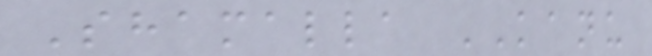Shamalla KANU
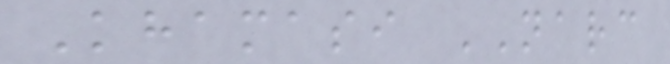Khamasi NARC
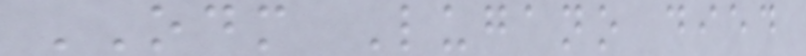ODM Lugano died
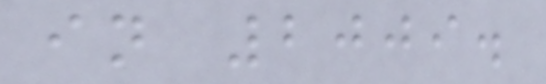in 2009.
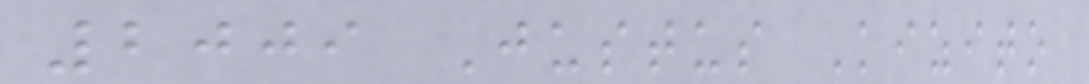2009 Justus Kizito
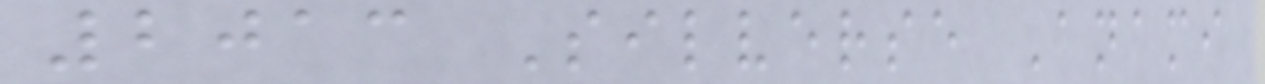2013 Silverse Anami
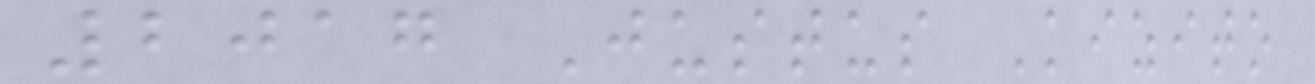2017 Justus Kizito
